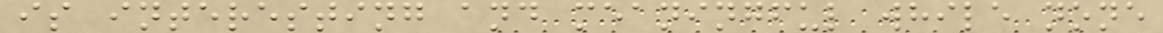is interesting and meaningful while none
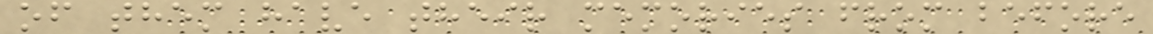of them have their memories from before
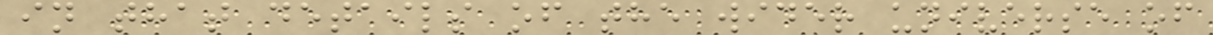in that details of the wider universe of
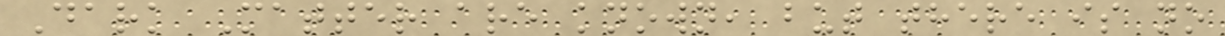Dark Matter are known, but there is no
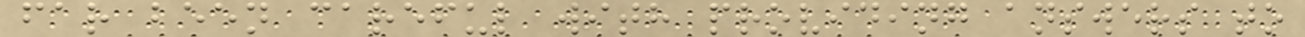far been careful with providing answers to
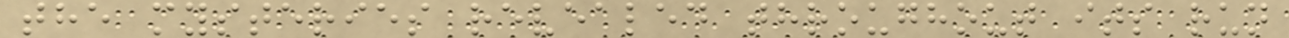the mysteries revealed throughout its run
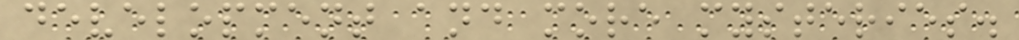development and more mysteries.
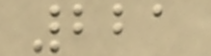221
